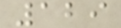129
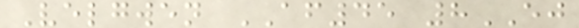Velgwen AF45 8EJ
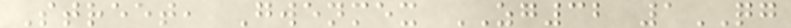Street, Gwenmex ZG32 1QG
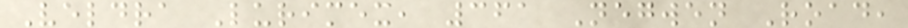Veldra Lurimex, 361 Negwen Road,
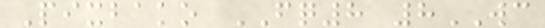Pixbako FQ8 8WC
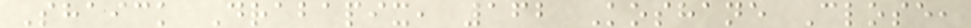Shaick Drabapix, 162 Koshane Close,
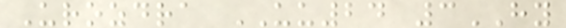Urozdra UU24 3HY
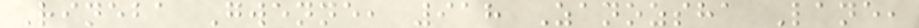Rineba Gwenne, 918 Zanozsha Lane,
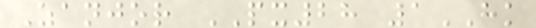Zanjor PX28 1HK
